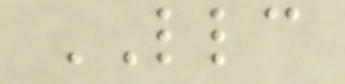LLC
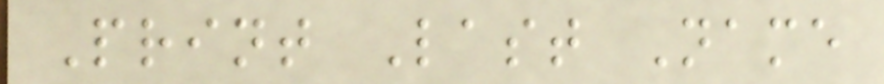Print Last Name
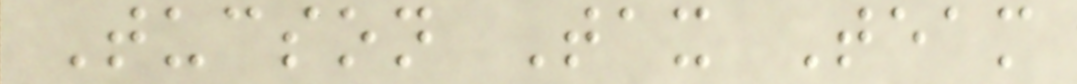Tucson Tax Team
